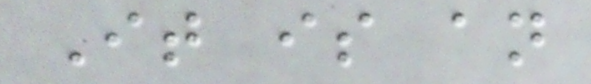It is an
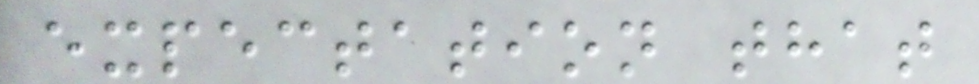expectation that
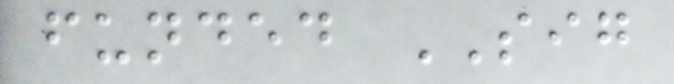funded SIG
